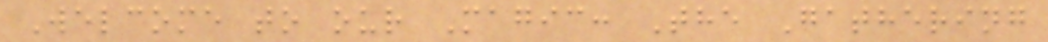Welcome to our Magic: The Gathering
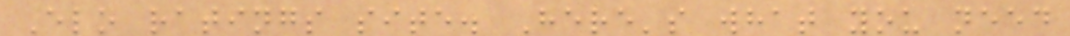Elo ratings site. Here's what you need
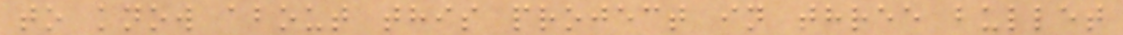to know about this project in three bullet
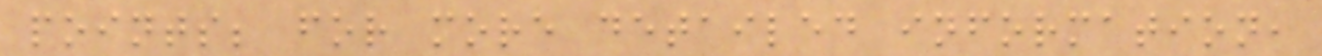points; for more detailed information,
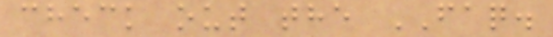check out the FAQ.
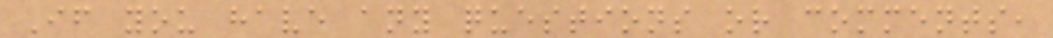If you have any questions or comments,
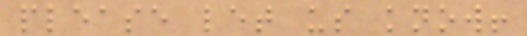please let us know!
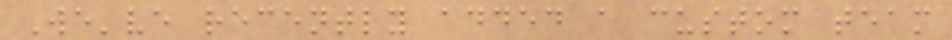We've recently added a custom team
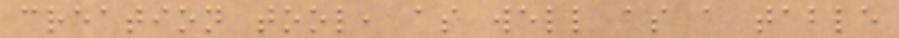creation tool, as well as a table
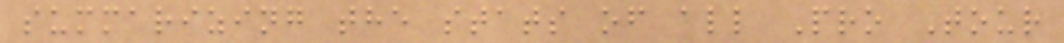summarizing the stats of all Pro Tour
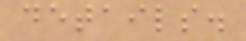details.
